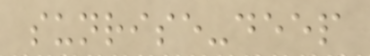sunrise-deep
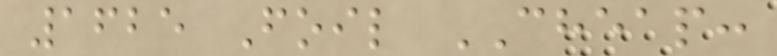1625 Foil CHEAP:
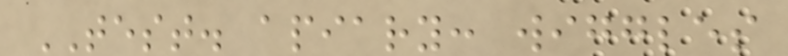TEST. apiary: wiggles
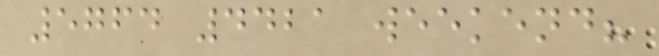5764 4421 weekend?
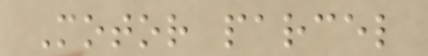Motor parcel
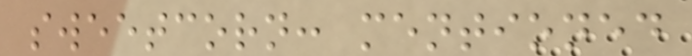sweetcorn: mentioned
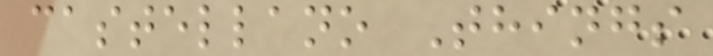castellano Things
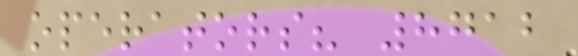operators? 8712
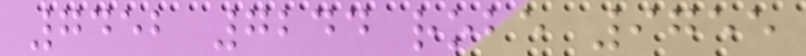7452 7244 robe 9755
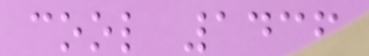cool 1436
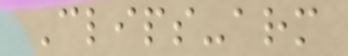Clips-arm
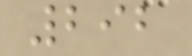292
